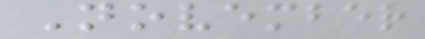November
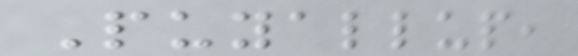Puyallup,
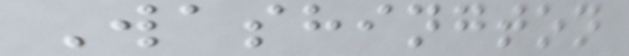Washington
